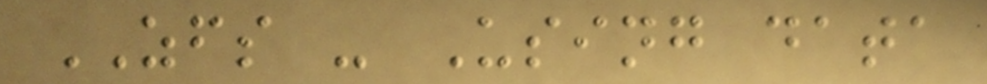ZFS - Using data
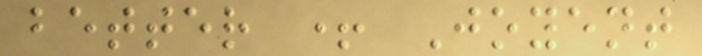better + Joyent
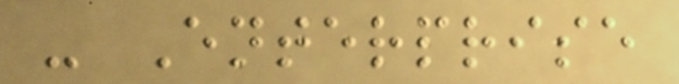- Enterprise
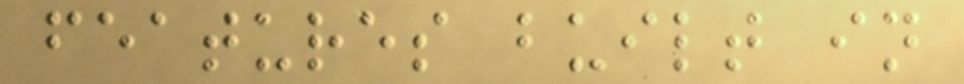features built in
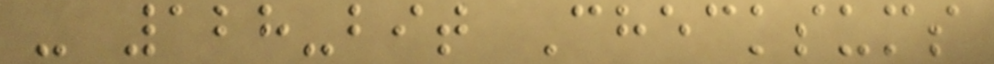- 128-bit Checksums
